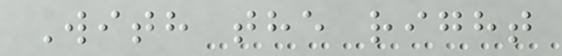With the right
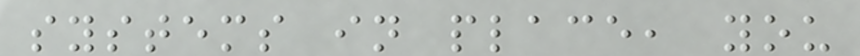systems in place, you
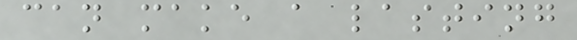can make a lasting
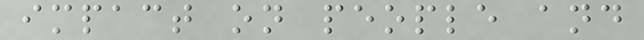impact on people and
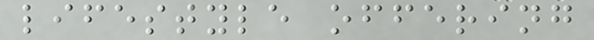lifestyle offering
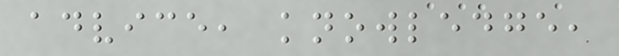advice, knowledge,
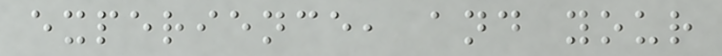experience, and your
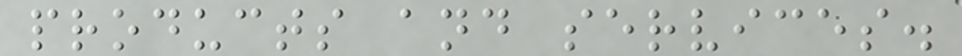products and services.
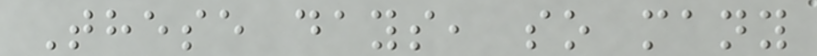These days, so many
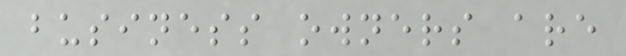business owners are
